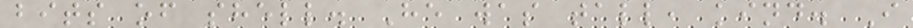bits of shell. He was tall, kind. I
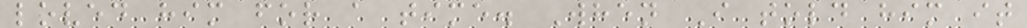loved him for a time. When I told him it
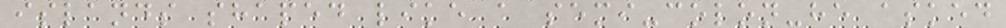islands shaped like a semi-colon-he asked
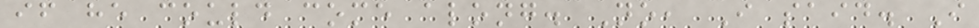if he could come along. No, I said. I
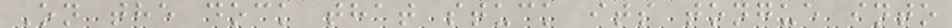On the dock that stuck its tongue into
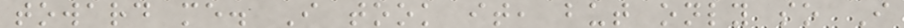toward me. I took it, but only so I
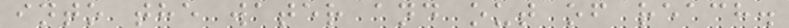into the water and out of reach.
